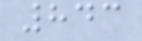843
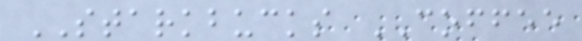STARKBUCKS COFFEE
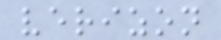verizon
